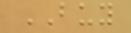BUY
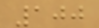100
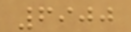6900
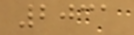2031
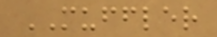MUFFLER
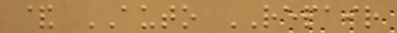& AUTO REPAIR
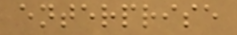enterprise
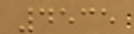4535
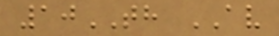10TH AV
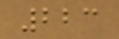223
